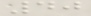40
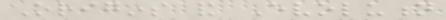Origins and Evolution
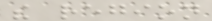the region
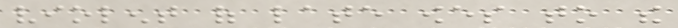violent of late owes to the
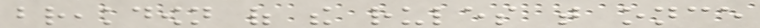breakdown of the rules that once
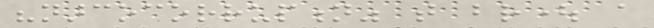"narcocorruption" that brought a
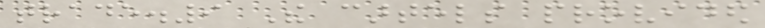trade.9 The cartels provided
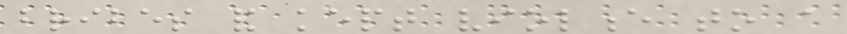bribes and kept violence to a
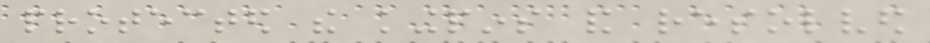protected the kingpins and resolved
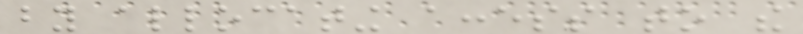by allocating access to the
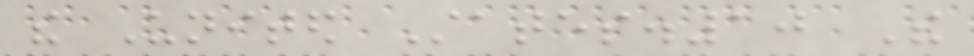the United States.10 The
